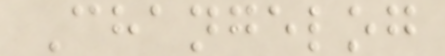Changelog
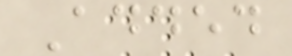Added
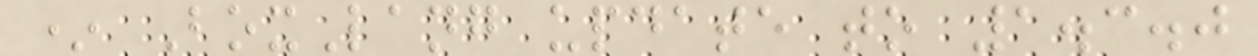* BoxLang update to 1.3.0
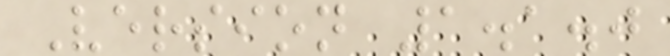Version 1.1.0
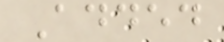Added
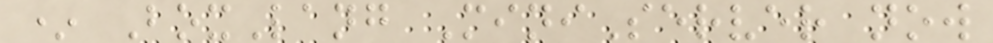* BoxLang MiniServer now
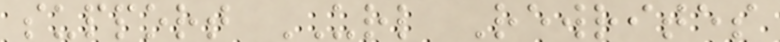support URL Rewrites
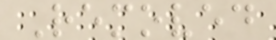Removed
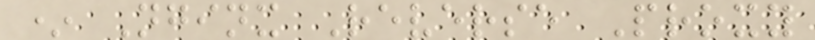* Nginx Reverse Proxy
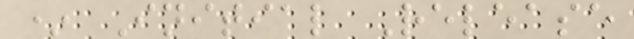* Initial Release
